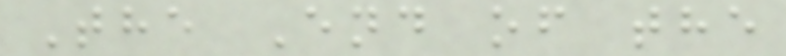The End of the
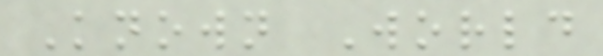Known World
